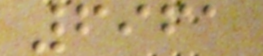6961
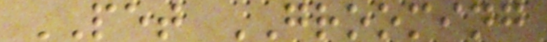PET GROOMING
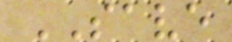SAVE
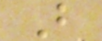B
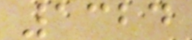1324
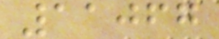11067
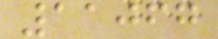11067
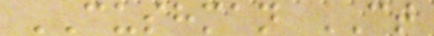CUSHMAN CT
